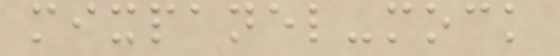mixpanel-mock
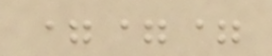===
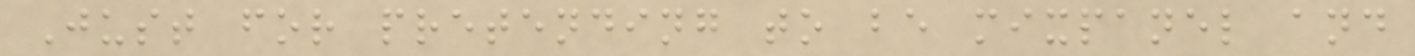Just for pretending to be mixpanel and
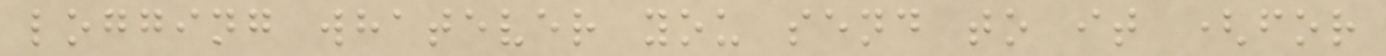logging whatever you send to it (for
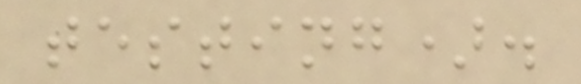testing).
